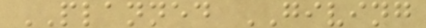PLANNED GIVING
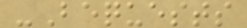-Bequests
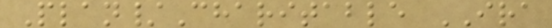Plan/Charitable IRA
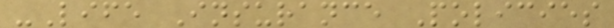-Life Insurance Policies
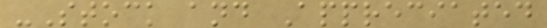-Stock and Appreciated
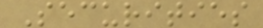Securities
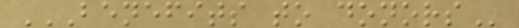BENEFITS TO DONORS
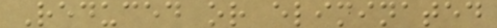Reduced or eliminated
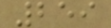259
